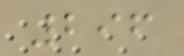296
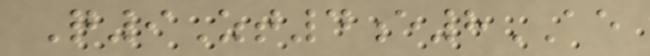Q9Zt4e8AE
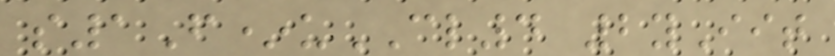s1F*uCL4 2yIit
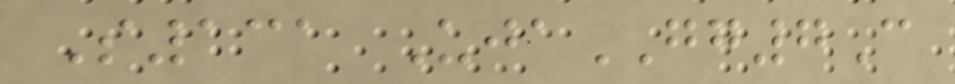S131 UjaGG7C
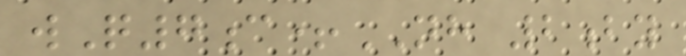wQ7c+NH 2by
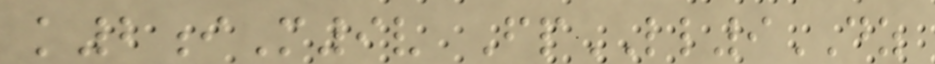k2iM9v FpLL9DZ
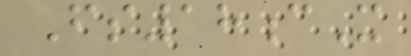Fs18cX
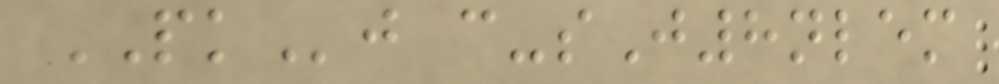PKj c-sJ8nlem
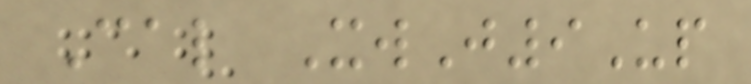Cal XwJ9Up
